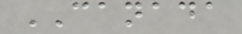CANADA
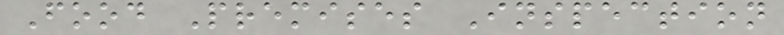Food Premises Inspection
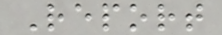Report
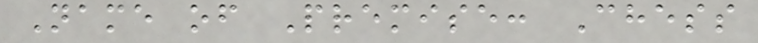Name of Premise: Chess
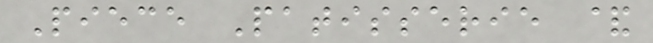Piece Patisserie &
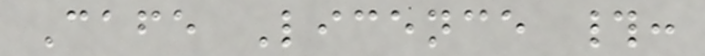Cafe Licence #:
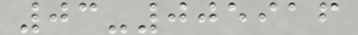03-005916
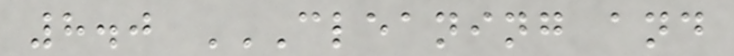8.0 CLEANING AND
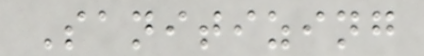Sanitizing
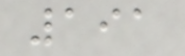191
